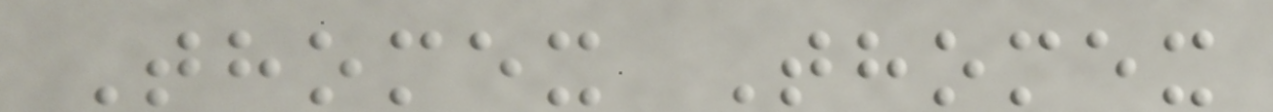Thomex Thomex
